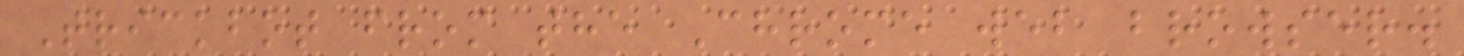Trickbot from the Chrome web browser.
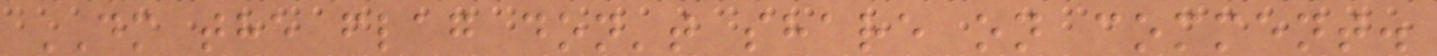DM the flag don't share on comment.
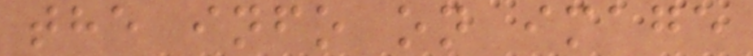the info on image
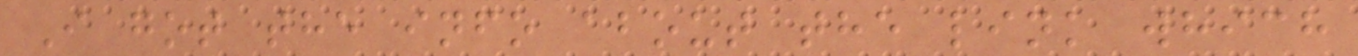I got the info about the link which
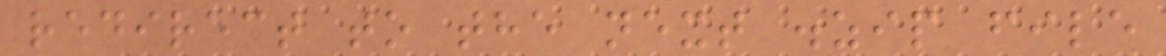redirect to the next .zip file
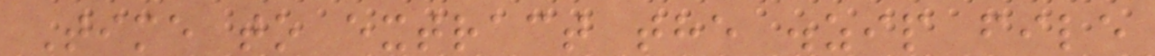Time to extract the .zip file
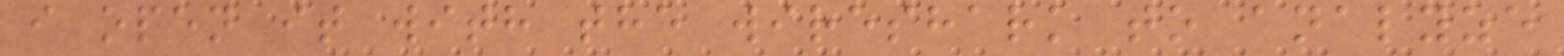i open it with the wireshark to analyze
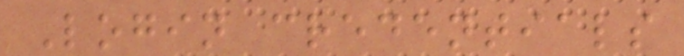Login credentials
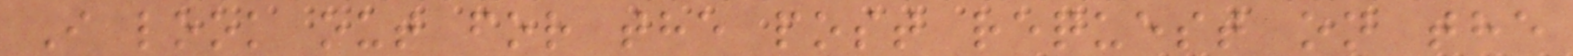I look out for the post request on the
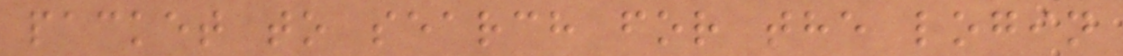packet to search for the login
